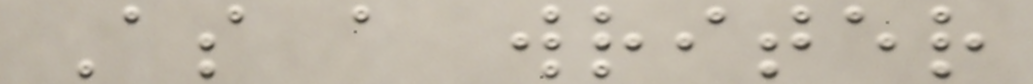As a writer
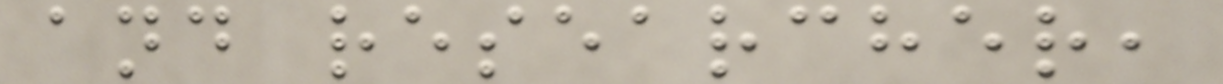and researcher,
